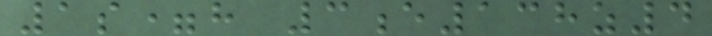1s=h 3e138z4
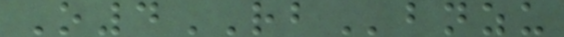O4RBbnzu
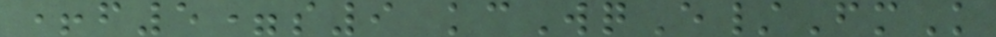+f5=s9 kcWqE/FmK
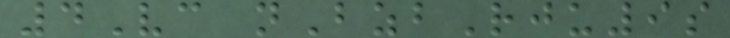4Vc nBzbRju9s
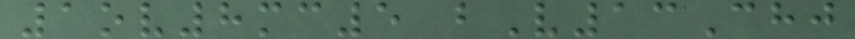1ov8mc5 bV13Chj
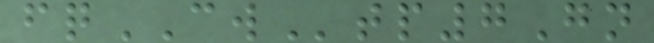fqCWtp7Gn
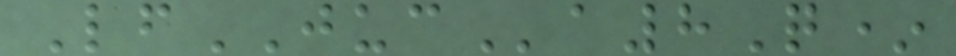LfJUCa8Q*
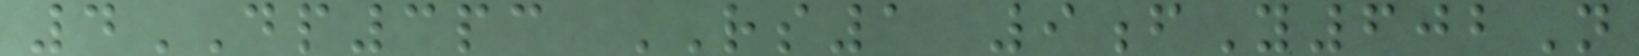4DP3pc RS1 9fY602N
